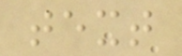text
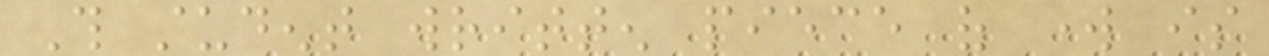This student written piece of work is
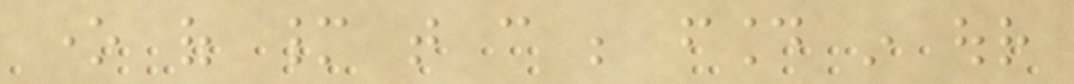one of many that can be found in our
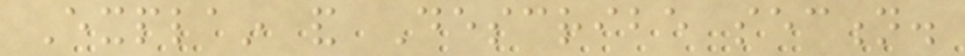Explain and Describe section.
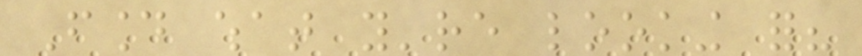Found what you're looking for?
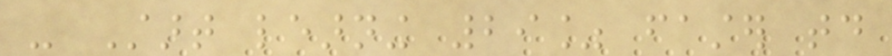- Start learning 29% faster today
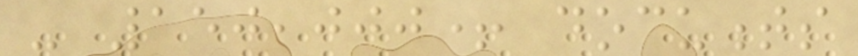- 150,000+ documents
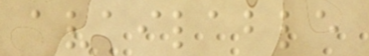available
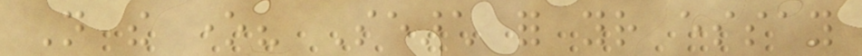Not the one? Search for your essay
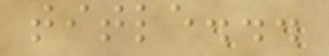title...
